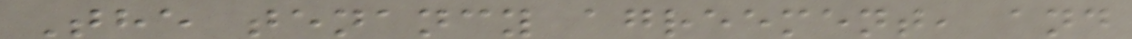The tenancy agreement, and
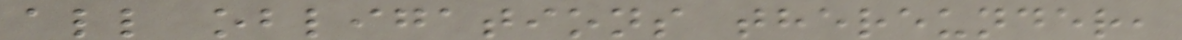all obligations thereunder,
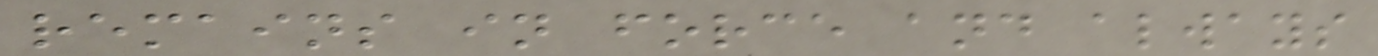remains in force and always
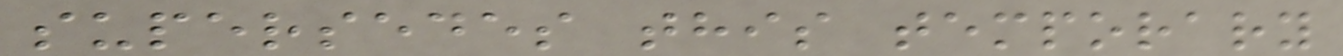supersedes this temporary
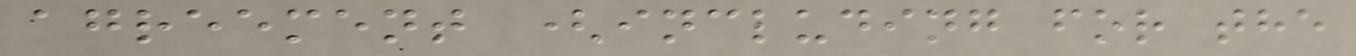agreement (including for the
